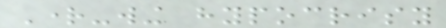Right-wing hypocrisy
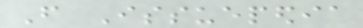From Issuepedia
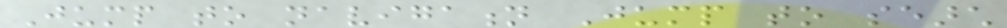Jump to navigation Jump to search
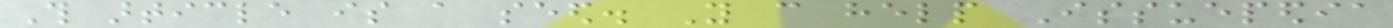This article is a seed. You can help Issuepedia
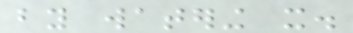by watering it.
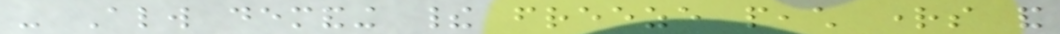- Always demanding their freeze peach rights and
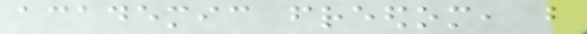academic freedom, but
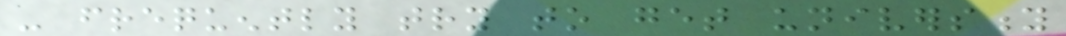- frequently try to get university
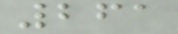261
